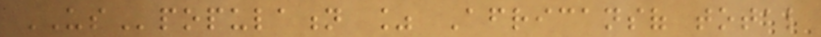USpopulation % Africansof total
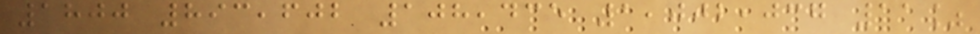1800 893,602 108,435 1,002,037 11%
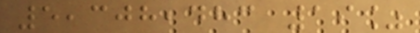5,308,483 19%
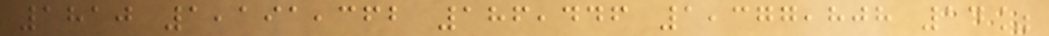1810 1,191,362 186,446 1,377,808 14%
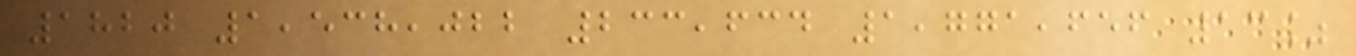1820 1,538,022 233,634 1,771,656 13%
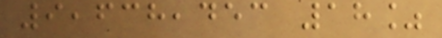9,638,453 18%
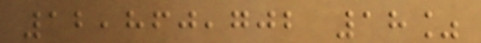12,860,702 18%
